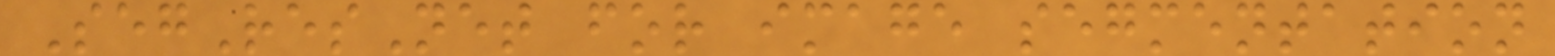SegResNet for image segmentation
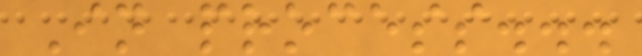In process...
